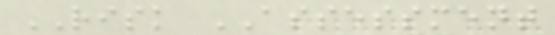RISK ASSESSMENT
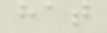hat
